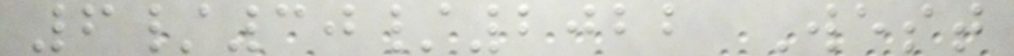6/30/2022 West
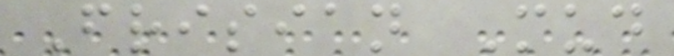Frisian Mud
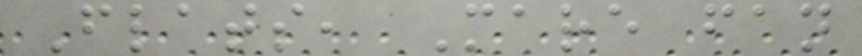Flats, Mare fan
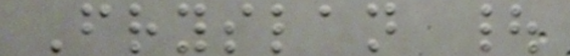Fryslan |
